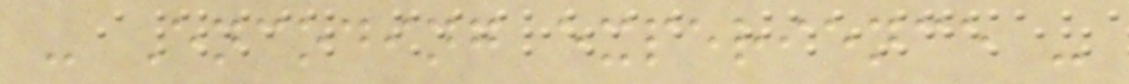- Encoding experience -
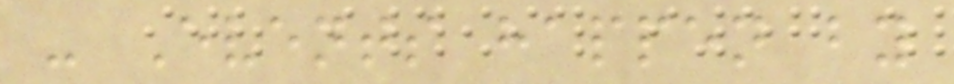- Events happen by
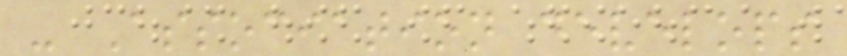- Association develops
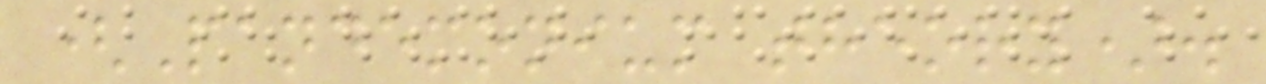(Pandemonium theory).
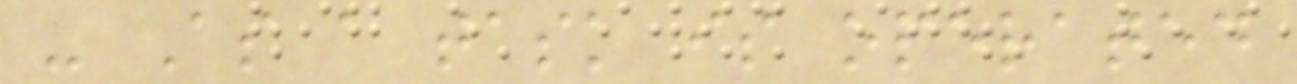- As a task is operated
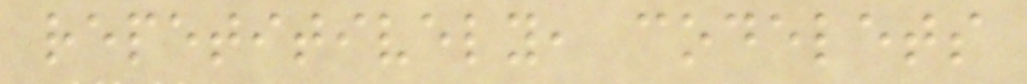repetitively, codelets
